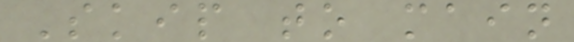Skip to main
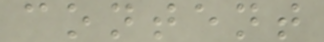content
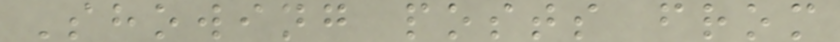Showing posts from
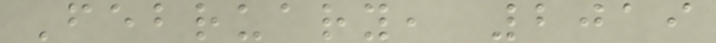February, 2019
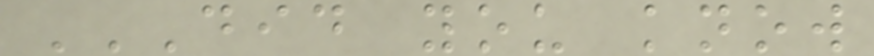DID YOU KNOW
